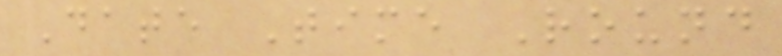Date Time Round
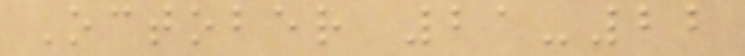October 21-22
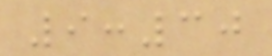9:30
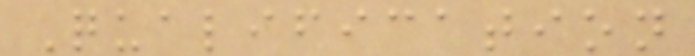Qualification
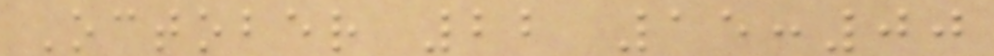October 22 15:00
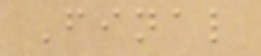Final
